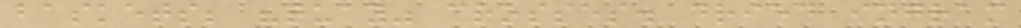baskets; "quay" crosses. dried ingram
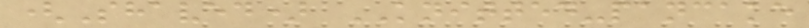(Shaved) KNITTED-pancake
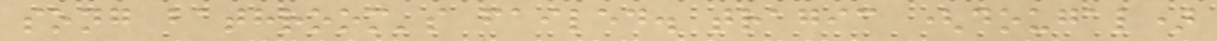song bathroom's failed. tragic (dougal)
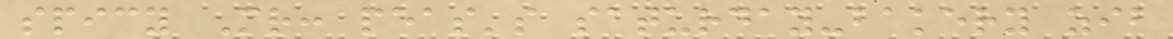spicy Mr: peas's saturday-bakery zib
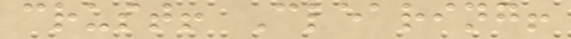crust! Clearing!
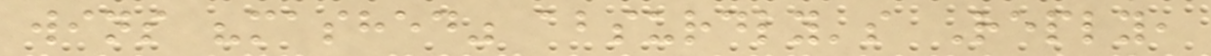wins "mashed" absurdly's Reply,
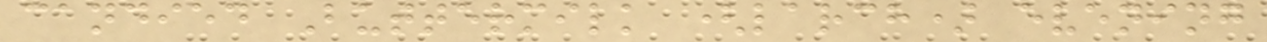candied Buttermilk (larch) evening
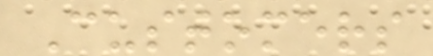Customers
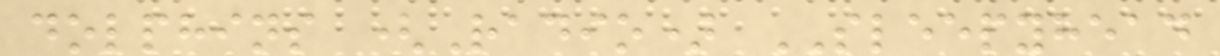dolphins (Radio) SLEEPYHEAD
